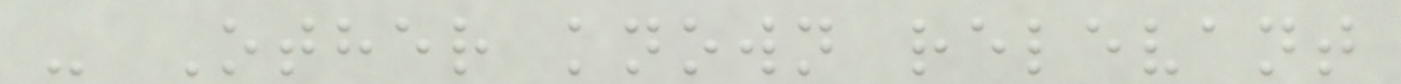- Other known relevant
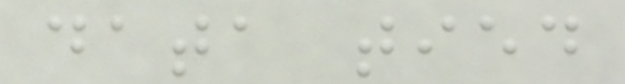data tied
